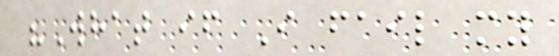"What if I fail my
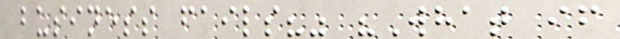business fails?" "What if
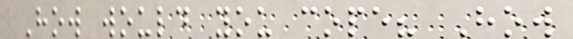How would you cope? How
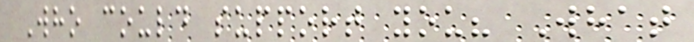Who could support you? What
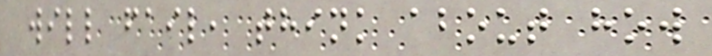will fail, think about how
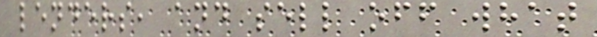lenders, and sell off what
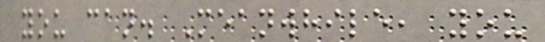you can. Meanwhile, you
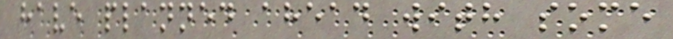have planned ahead with some
